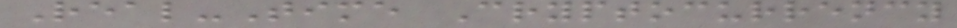Real-Time Cryptocurrency
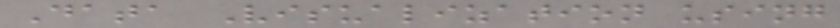Data Visualization using
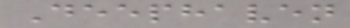Deephaven
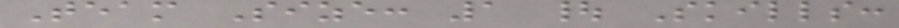Team Size: 1 | Skills:
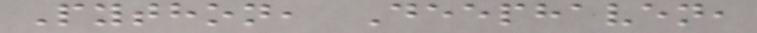Python, Deephaven,
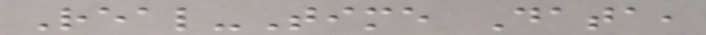Real-Time Data,
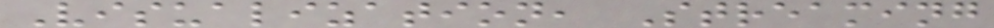Visualization, Streaming
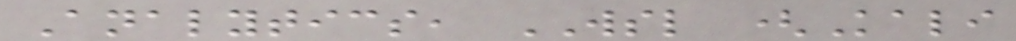Analytics, WSL (Kali
